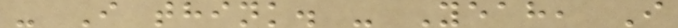- I think. - Yeah, I
